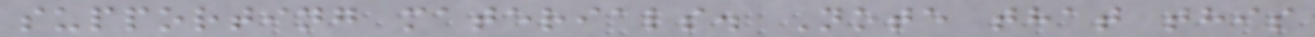supporting materials. Note that this
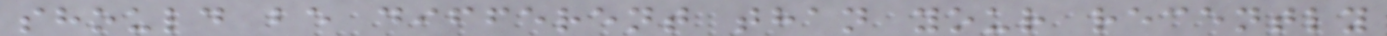should be different than your recently
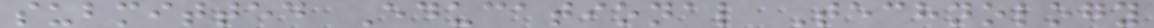submitted Educational Technology
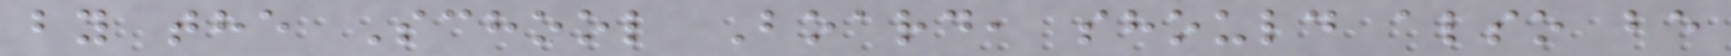by the School Board, should also be
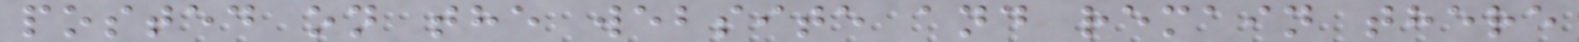posted on the website and remain there
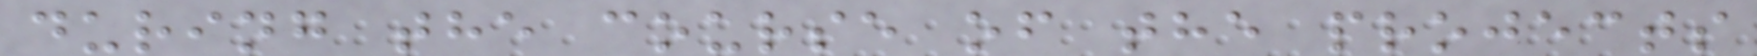during the course of the projects
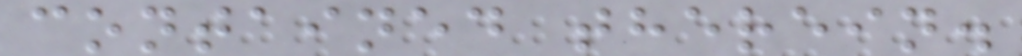contained therein.
